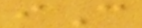iC
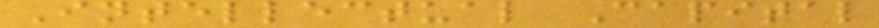Intellectual Capital
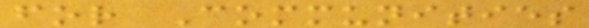for Communities
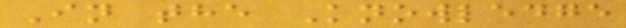In the Knowledge
